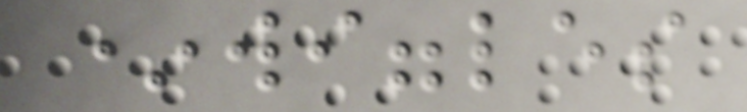*wiggles
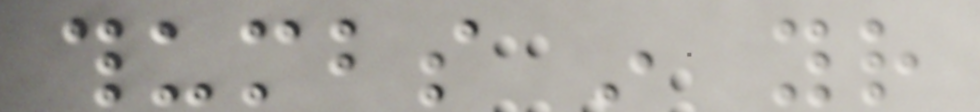thumbs in your
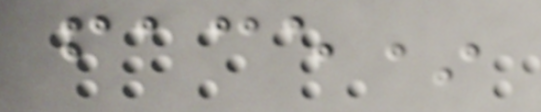face*
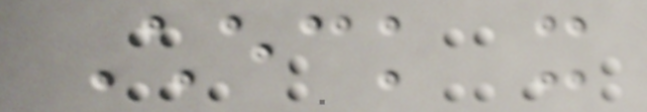Check it
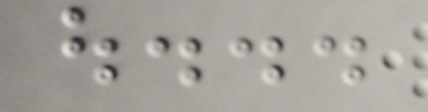out...
